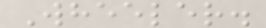Wheeler.
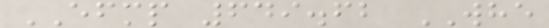EFMP 649.62 WHE
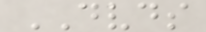DVDS
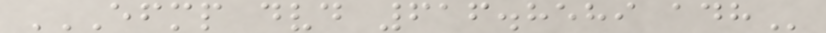EFMP DVD 616.8589 ADH
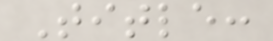Title:
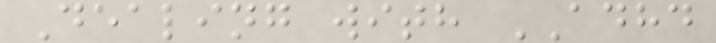Dealing with ADHD
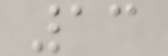13
